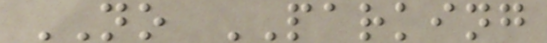NO PARKING
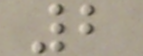2
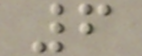6
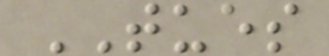TUES
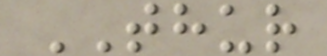THUR
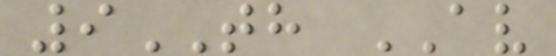9TH AV
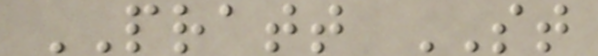PRATT ST
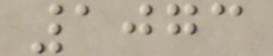1073
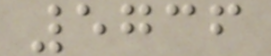5736
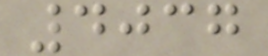4037
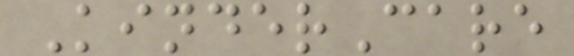KinderCare
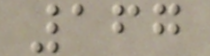167
